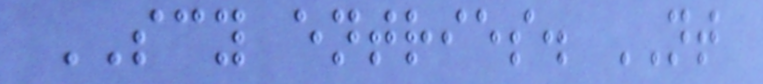SCY entries. NT
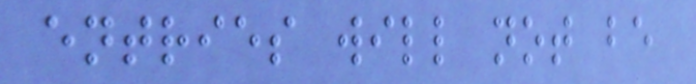entries will not be
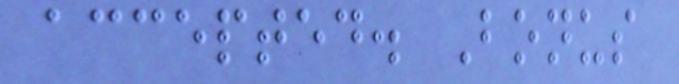accepted. Bonus
